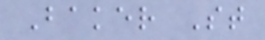Baker St
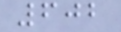602
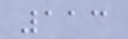113
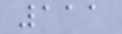111
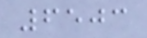6503
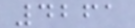4261
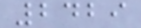2429
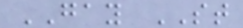GAY ST
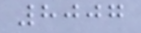8007
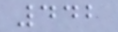442
